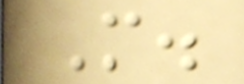M.
